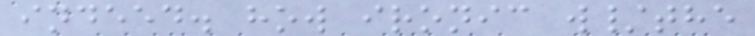indeed. how ironic w/the
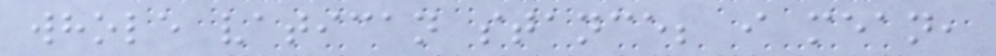whole vatican stance; i mean,
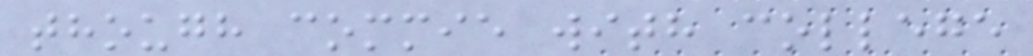though commie with college
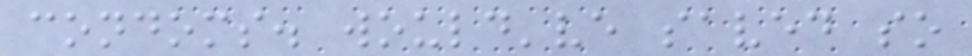condoms. would've saved so
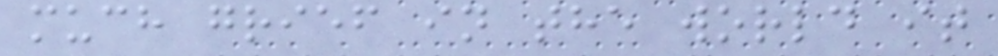much grief in the world it
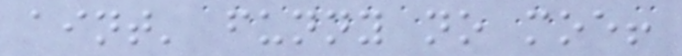aint' funny no moe!
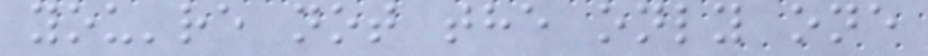you're not the only one
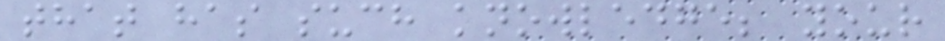that has such knowledge; your
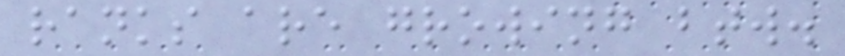ranks are growing btw.
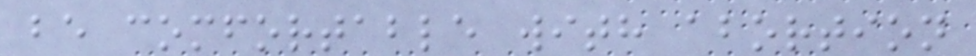be comfortable with abortion
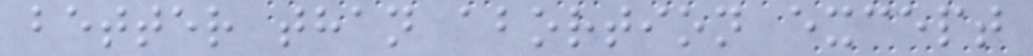better than abortion except
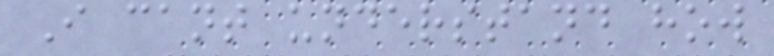I cant understand how
